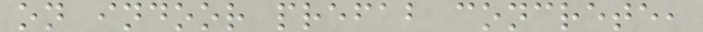on indoor prefab concrete,
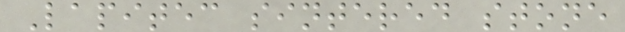Lapitec sintered stone
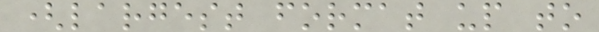(largest format up to
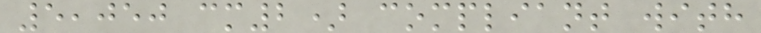5,050 cm2) compliant with
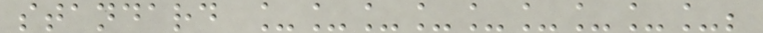standard _________;
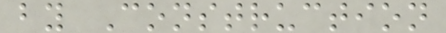by Construction
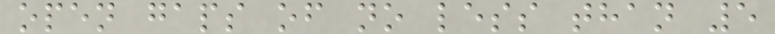open gaps of no less than 5
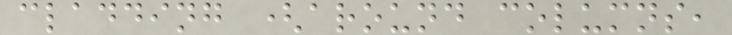cladding (around columns,
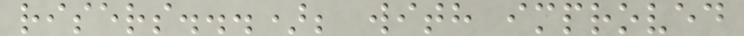risers...); with improved
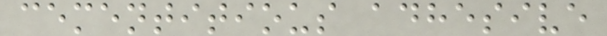cementitious adhesive
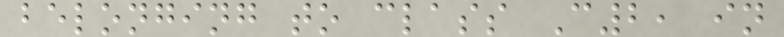belonging to class C2, in
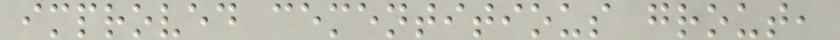improved cementitious grout,
